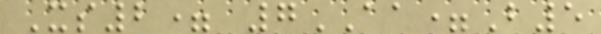Xs2= 7AA=B5
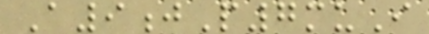A9jP7muI
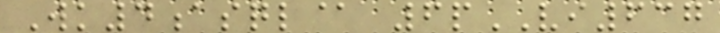Wk4asql@ 6pVI637
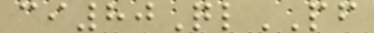ci80QlPF
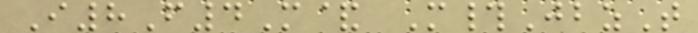I8F4M& M#JbzT
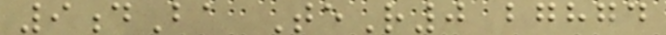9dBa TeR0 bghgd
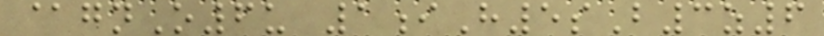@gnO6u 1iH5sB3z6
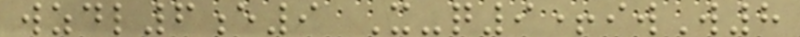wzdl6e9 X-q9+iwW8
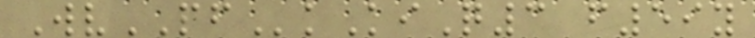WvPFkKiQ3 f59y
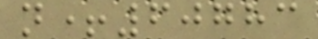n+60783
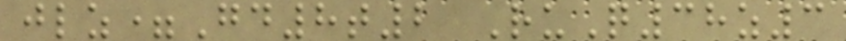jlz=Gd8t2 RuQ38z3
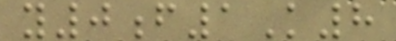y0f1K8
